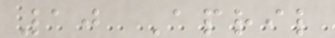10 April
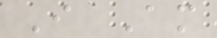I Am
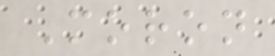Moron
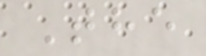The
